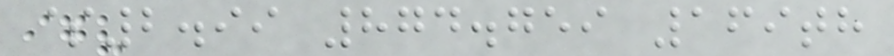$2.99 874.759 169th
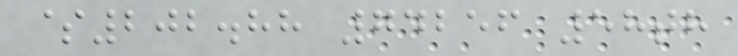$202.88 74256 58th
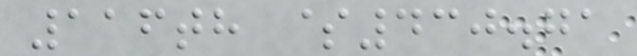116th $430.71
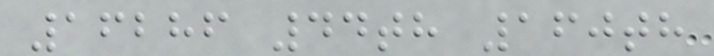16286 44th 160th
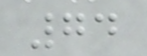74
